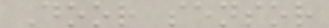Door sensor
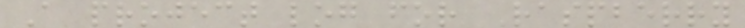A project log for Raspberry
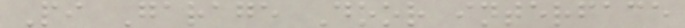Pi Garage Door interface
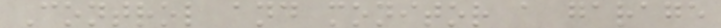Control and monitor a garage
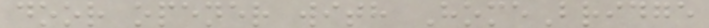door opener with HomeBridge
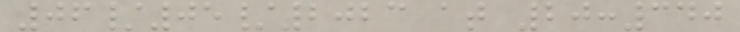06/05/2023 at 20:340
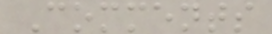Comments
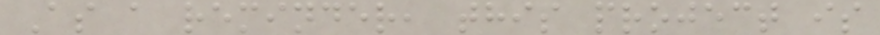As a reminder, this project is
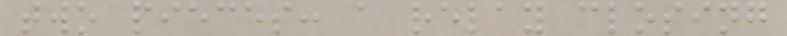two pieces: a relay closing
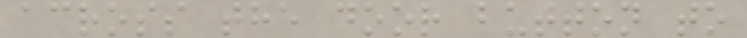across the door button to
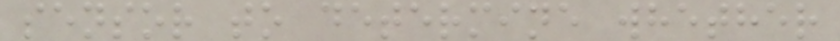sensor to determine whether
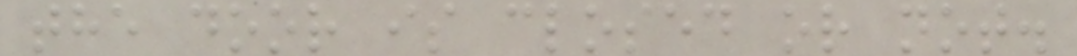the door is closed or not.
